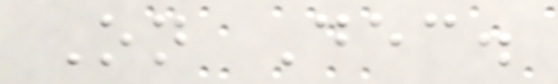On Dec.
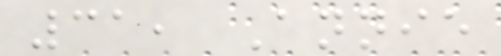31, Annie
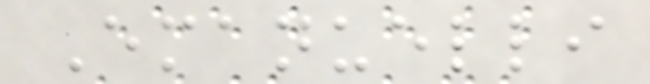Emanuelli
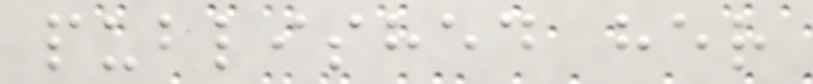published her
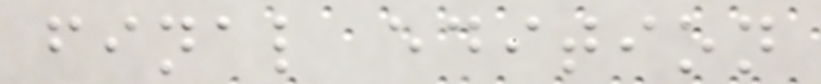final edition
